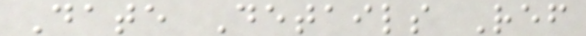Date Details Ref
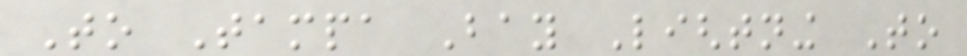To Tampa Bay Lightning To
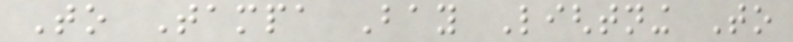To Tampa Bay Lightning To
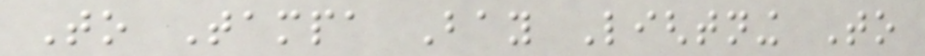To Tampa Bay Lightning To
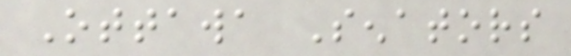Ottawa Senators
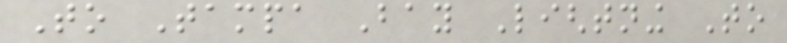To Tampa Bay Lightning To
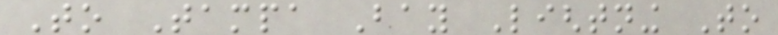To Tampa Bay Lightning To
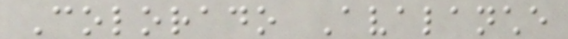Colorado Avalanche
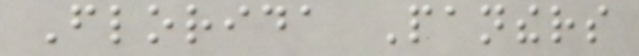Florida Panthers
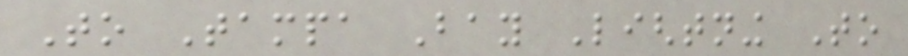To Tampa Bay Lightning To
